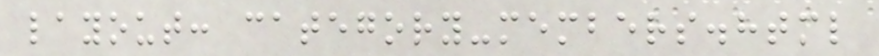layout: category-members.html
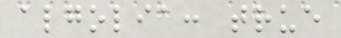algolia: true
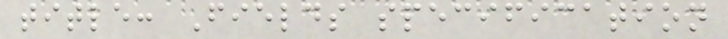title: Fields specification
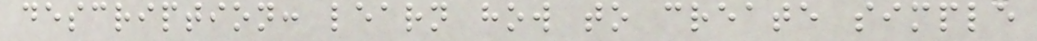description: learn how to create simple
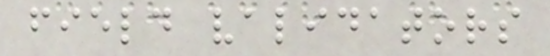field validators
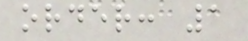order: 1
